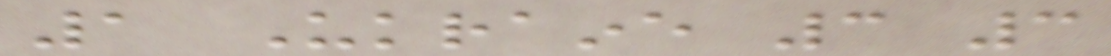1 Ukraine 3 3
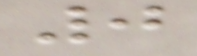0
